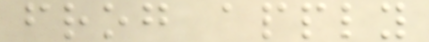frog apply
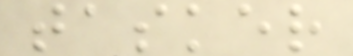tasker
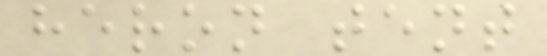heron tent
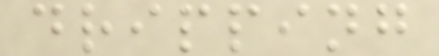dripping
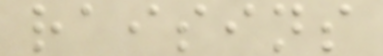raisins
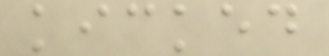kicked
